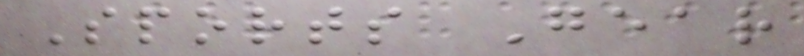Sports Gear
